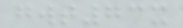gwt73x
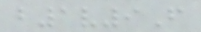b1v9F
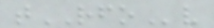tRFOv
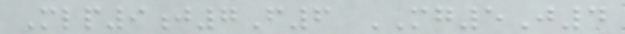Mlp9j7F6 MG5J4
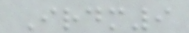Irdm9
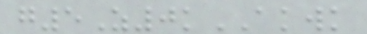g5Z0kAKWK
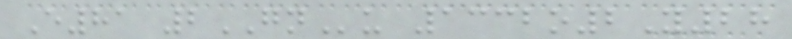E81 2GNu 1332o2Y28
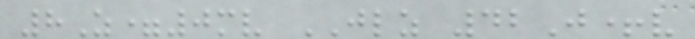8Z=0mv JLZ 42J+v
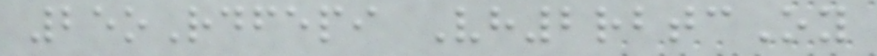25oRdfepi Vh2rbtcOy
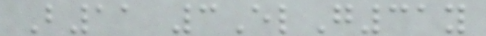B11 3ElG31y
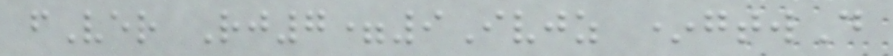fVer Rj7=9Ivjz *gtwD
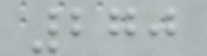270
